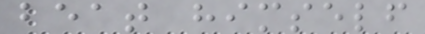beat himself
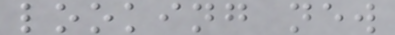looking new
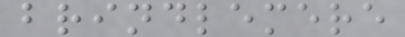brindlemere
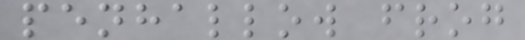penhallow frog
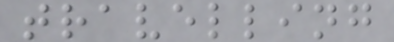travelling
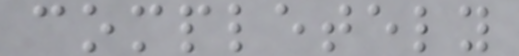completely
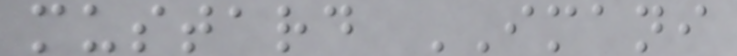mustard IMANI
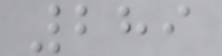289
